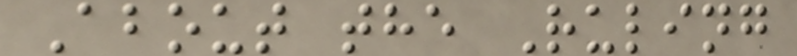About the Ruling
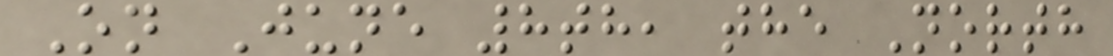On June 8th, the North
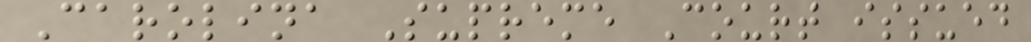Carolina Supreme Court issued
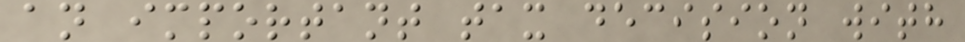an important tax decision with
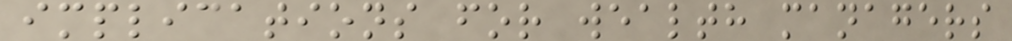implications for wealth managers
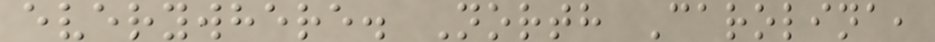everywhere. North Carolina,
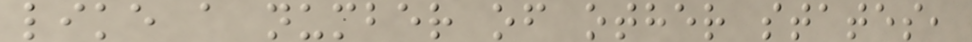like a number of other states,
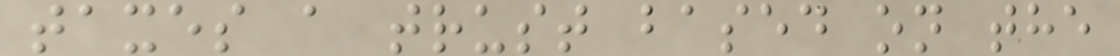taxes a trust based on the
